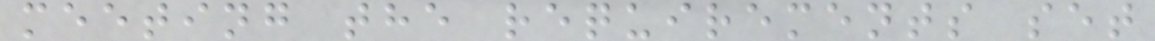meeting the requirements set
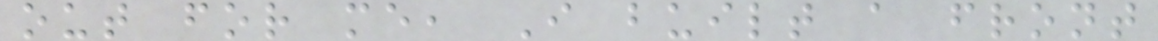out for me, I built a front
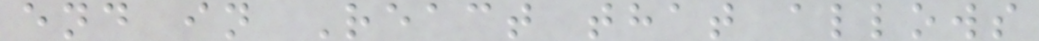end in React that allows
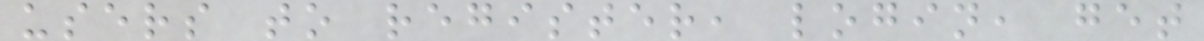users to register, login, get
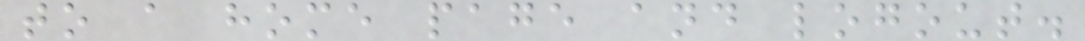to a home page and logout.
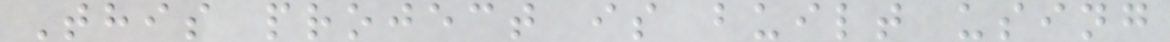This project is built using
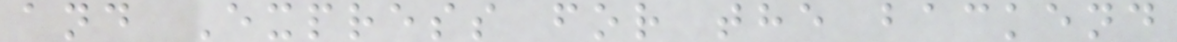and Express for the backend
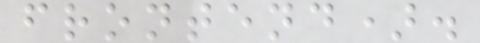frontend).
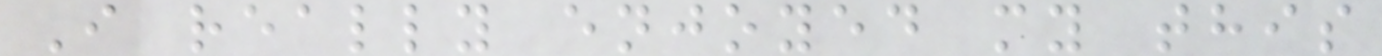I really enjoyed my this
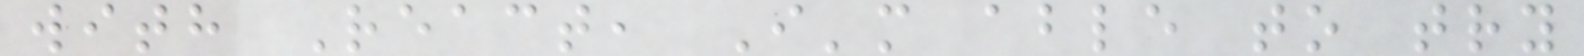with React, I'm able to try
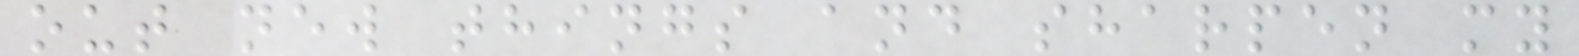out new things and sharpen my
